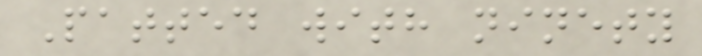Patted with ninety
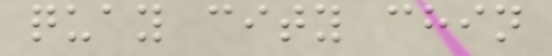quay city chin
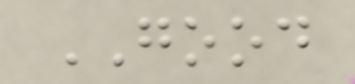GOOD
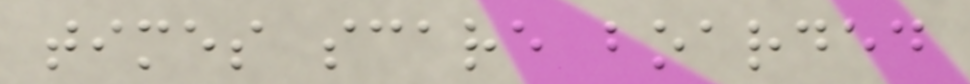times scare boarded
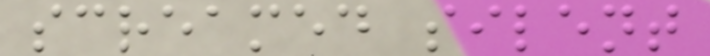screamed silent
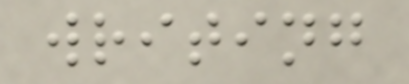writing
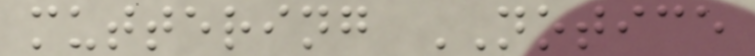muttering NOTICE
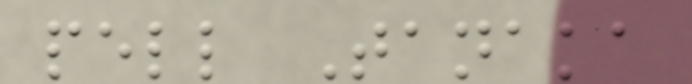pell Tanaka
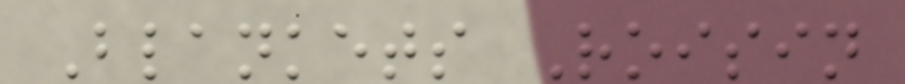Blankets Roisin
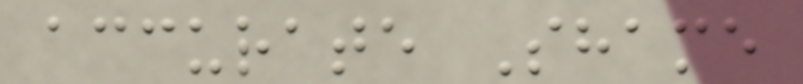accurate Shame
